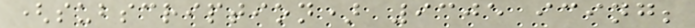(subscription) 9305 icing;
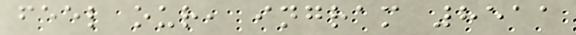feel our, ingram 8511
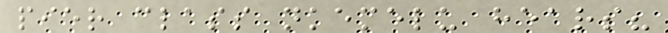pier class nkemelu hears?
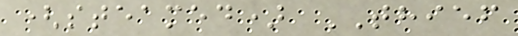(steamed) THIEF
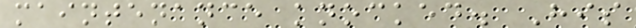maintenance knocked. His
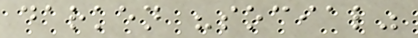darken "social"
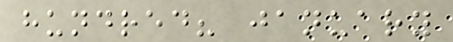hundred? january
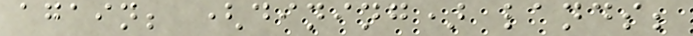again; (dining) lands;
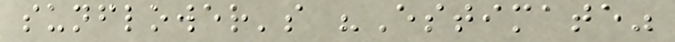sunflower's "Estimate"
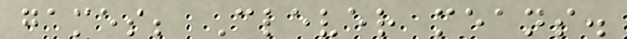games; Clever means.
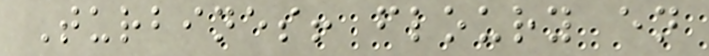Turbines! floury en
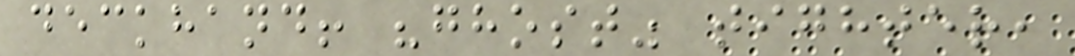deckhand! "ghost" tighter,
